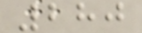280
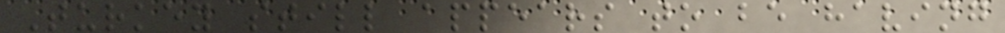Turkey still appears to be having
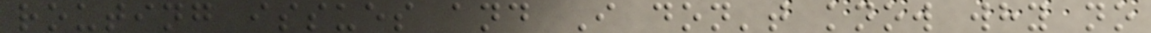routing issues and I don't know why no
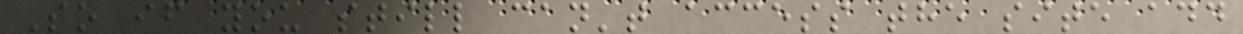So if you still can't access the site add
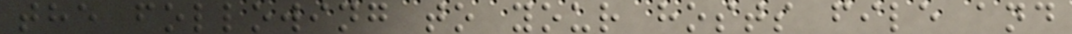the following to your hosts file and
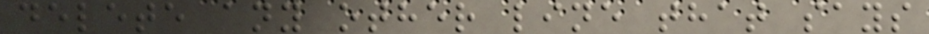delete any other line that says
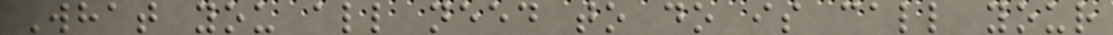What you all need to do is call your
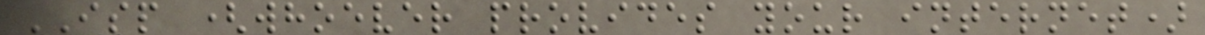ISP (whoever provides your internet)
